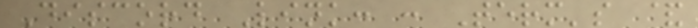Discord Link: : Term's &
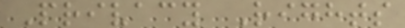Privacy Rights
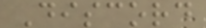Discord
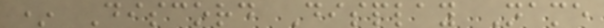* Discord Display Name
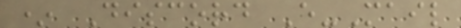* Discord E-Mail
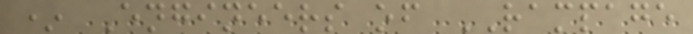* Engineers of RAMPAGE
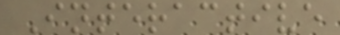Interactive
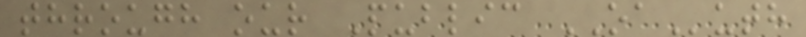through our Public OAuth
